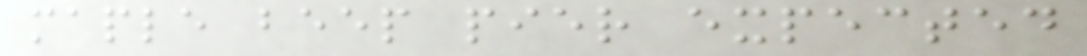maple beep pier expected
